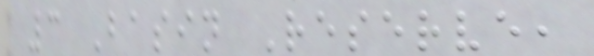3 Basin Reserve,
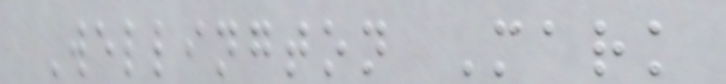Wellington Mark
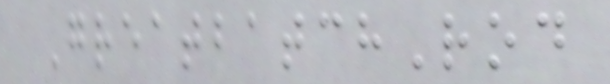GreatbatchRod
